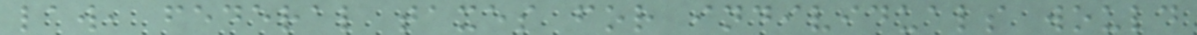law, federal taxes for individuals would
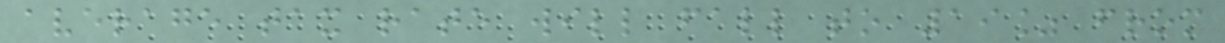average tax rate will fall to 19% from
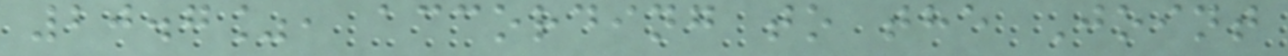20.7%, according to the Joint
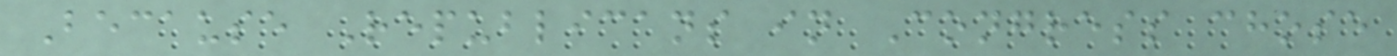Because Republicans in Congress chose
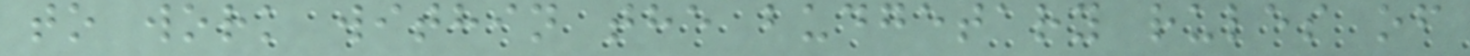to work within the budgetary rules of
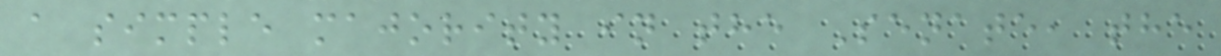a simple majority in the Senate, the
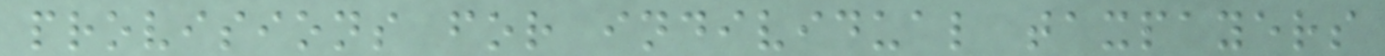provisions for individual taxpayers
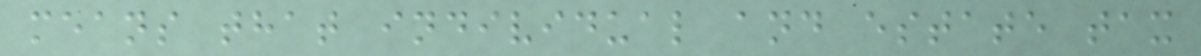means that individual and estate tax
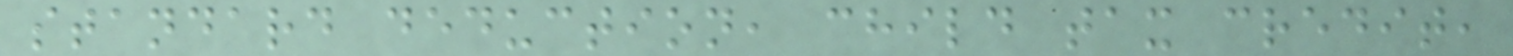standard deduction, child tax credit,
